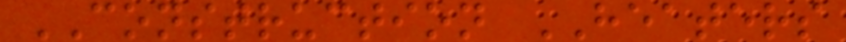CONSTRUCTION HEATERS
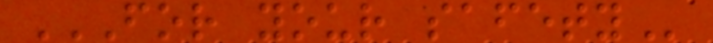FOR YOUR SAFETY
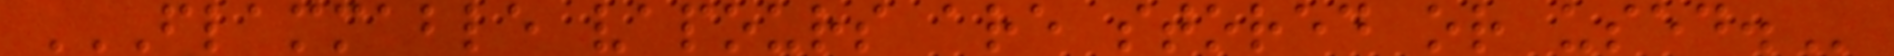FLAMMABLE VAPOURS ARE STORED OR USED.
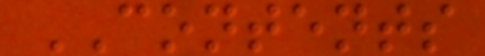CONTENTS
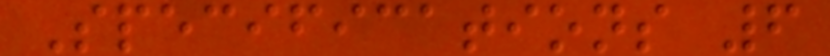Specifications 6
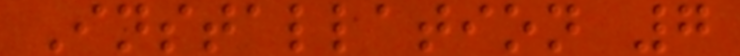Installation 7
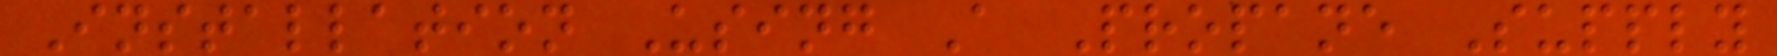Installation Using A Propane Supply
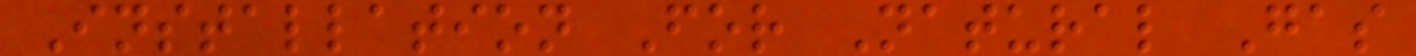Installation For Natural Gas
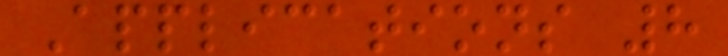Applications 8
